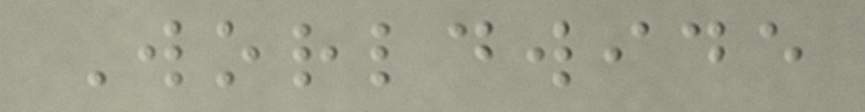Worldwide
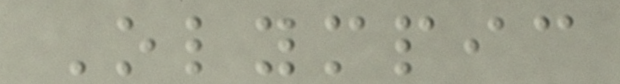Olympic
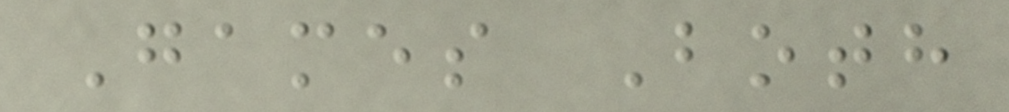Games Both
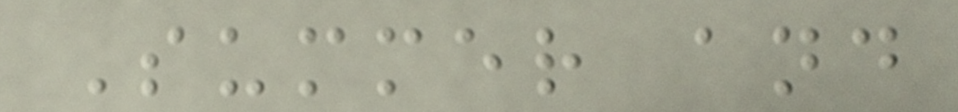Summer and
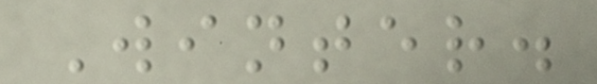Winter.
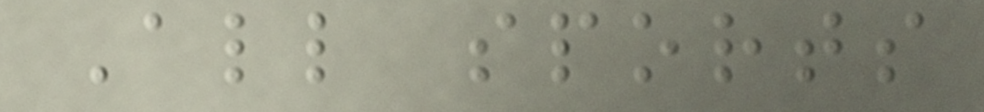All sports
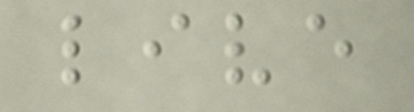live
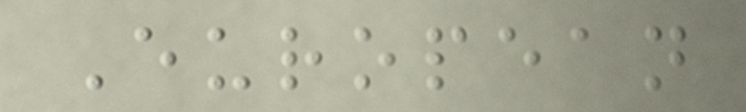European
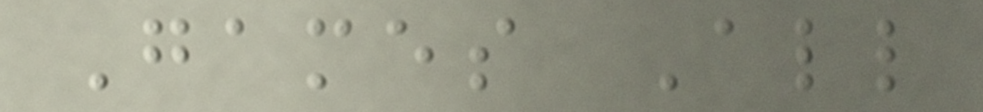Games All
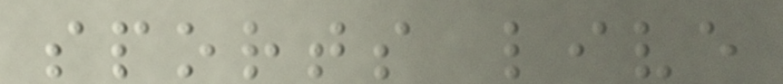sports live
